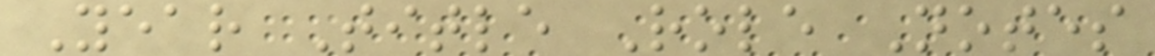Year Title Role Notes
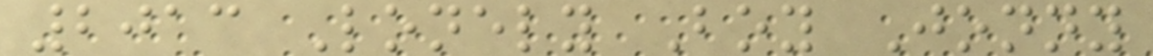2013 Lonely Boy Jonny
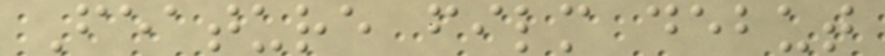Feature film debut
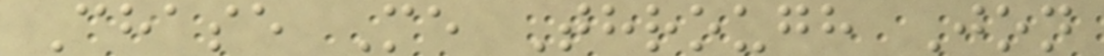Chase Me Through Jon
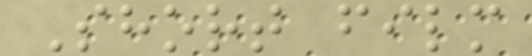Short film
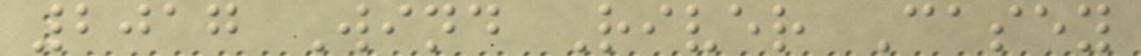2017 Wind River Casey
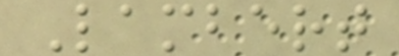Lambert
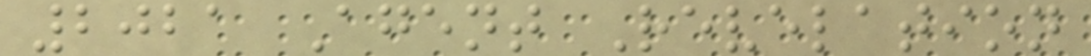2021 Agent Revelation
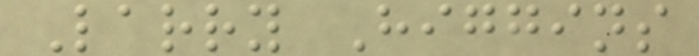Larry Higgins
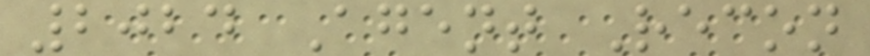2024 Agent Recon
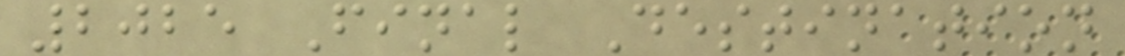2025 Final Destination
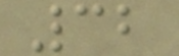32
